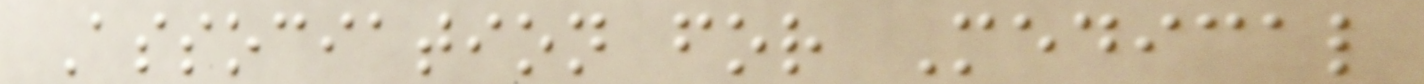Association for Medical
